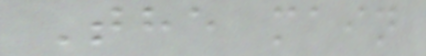The main
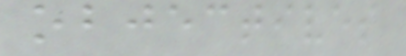objectives
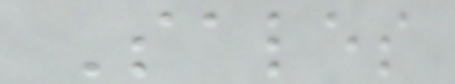Sales
